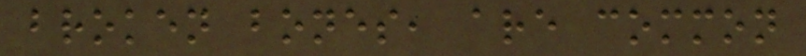broken bones, are common
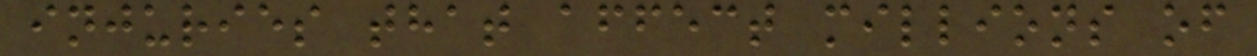injuries that affect millions of
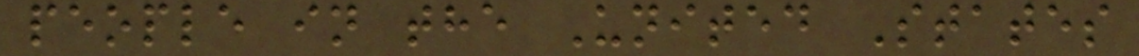people in the United States
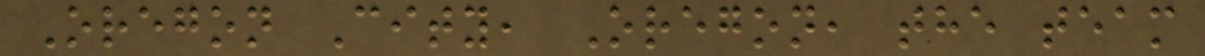Oregon City, Oregon, the team
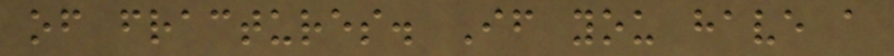of fractures. If you have a
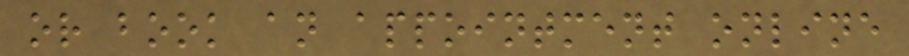or book an appointment online
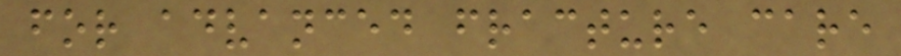for advanced fracture care
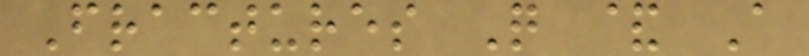Fractures Q & A
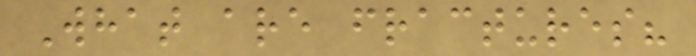What are fractures?
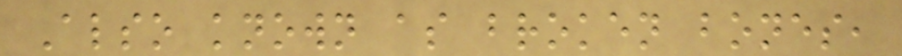Also known as broken bones,
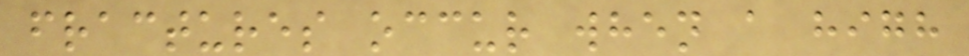fractures occur when a high
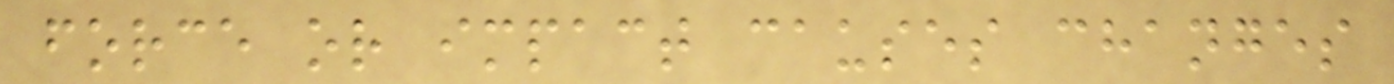force or impact causes changes
